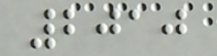2010
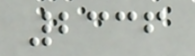2336
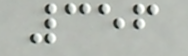356
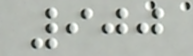900
